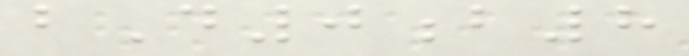bD0b8
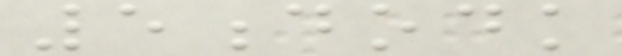5dodk
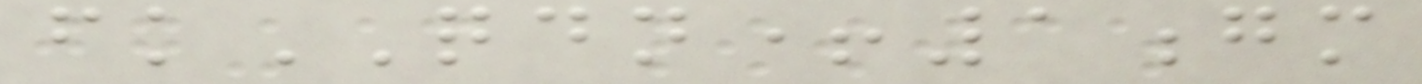fkQDN+1gm
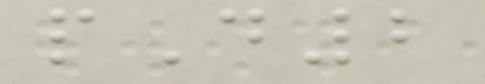pD2
